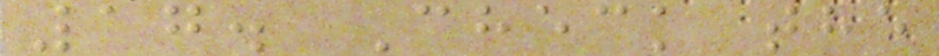17. Check the
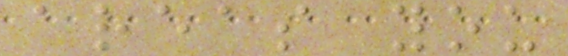areas you
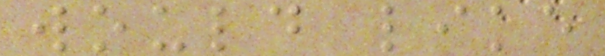would like
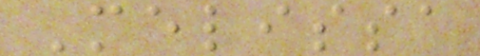Melissa
